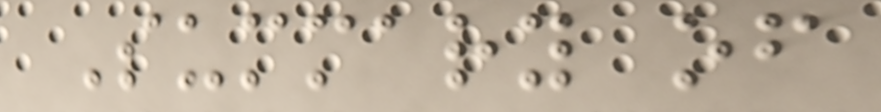Summary of
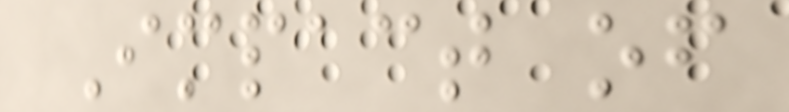Impact of
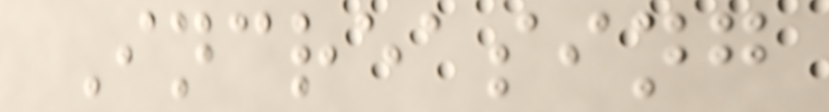Increasing
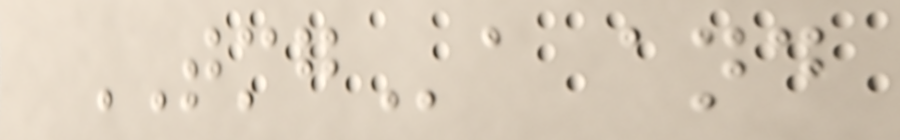TMGa and
